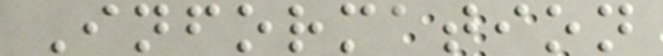Information
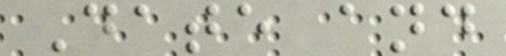Date and
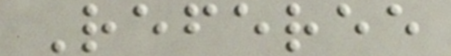Referee
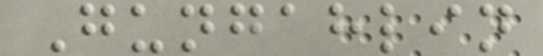Gungahlin
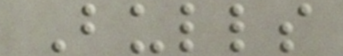Bulls
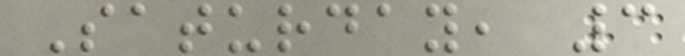Saturday, 3
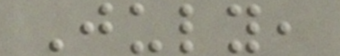July,
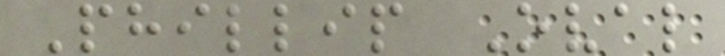Phillip Oval
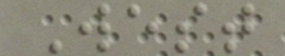West
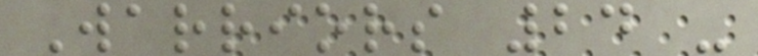Warriors 24 -
